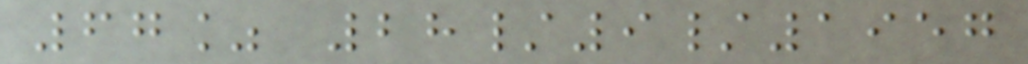67% 28/9/1957
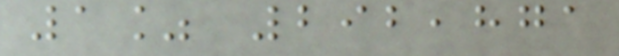1% 292,871
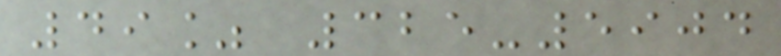49% 325-5904
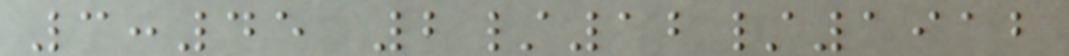3:45 2/12/1912
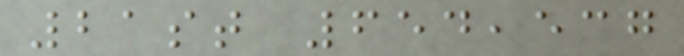21st 654,537
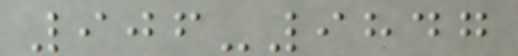906-9847
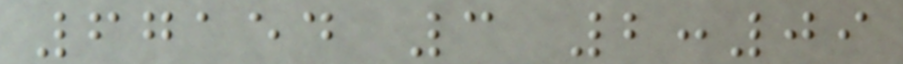67154 3 2:09
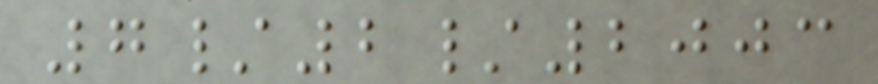7/2/2003
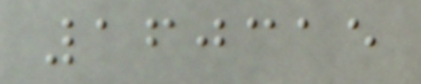160315
